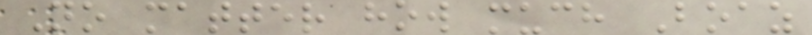No matter how much Boaz
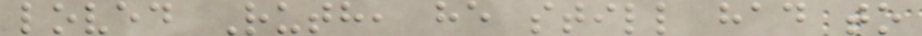loved Ruth, he still had to
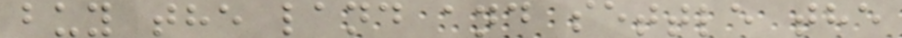buy the land and settle the
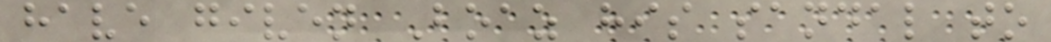have given Boaz his sandal to
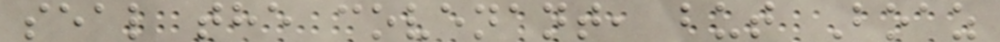seal the covenant, but Boaz
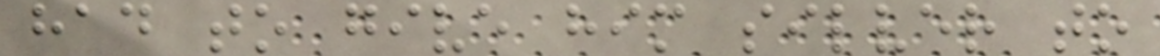had to give him silver to
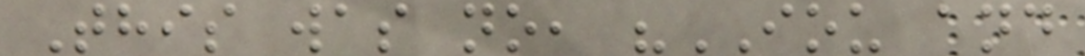This was no, "IOU and
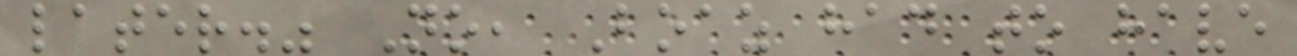later." No, Boaz had to have
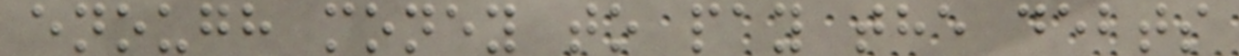enough money to pay the debts
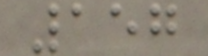157
